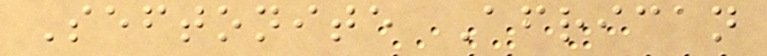Seftonite African
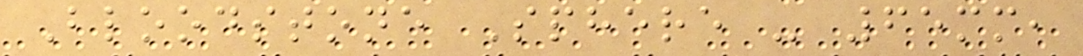Bloodstone Sphere - 65mm,
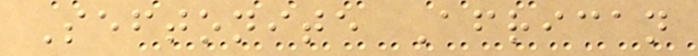Seftonite African
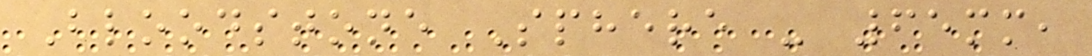Bloodstone Sphere - 65mm,
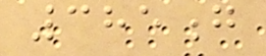385g
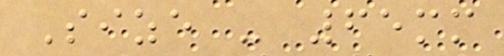Size - 65mm
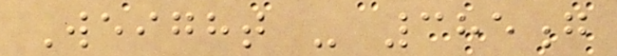Weight - 385g
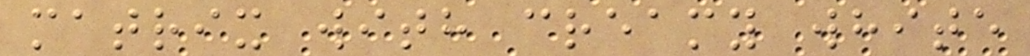matrix with creamy white
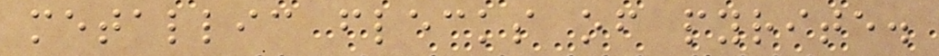metallic flecks of pyrite.
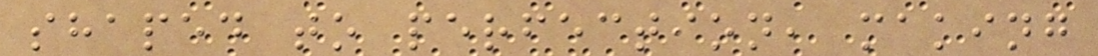shaped to perfection, making
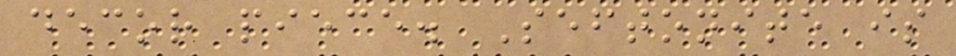decor piece. Seftonite is
